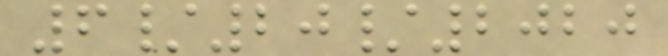6/20/2020
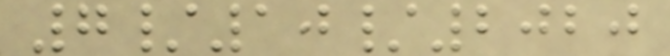7/10/2020
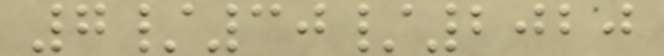7/30/2020
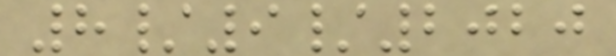8/9/2020
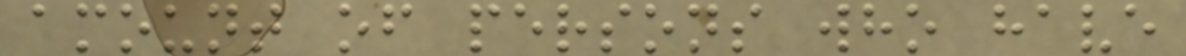amount of persons who have
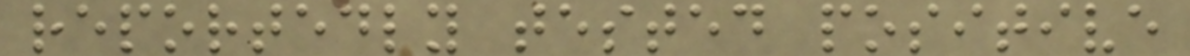reportedly tested positive
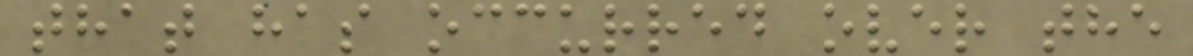that has occurred over the
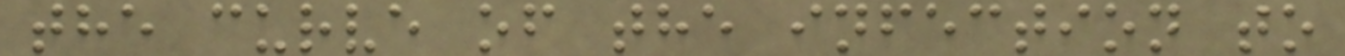the curve of the infection to
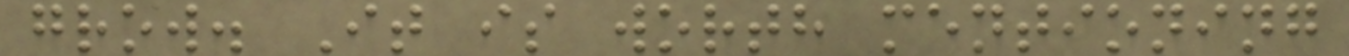grow. It is worth mentioning
